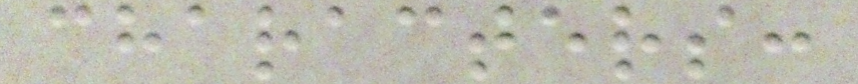characters:
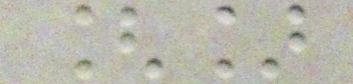[]
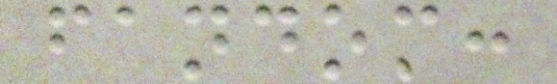fandom:
